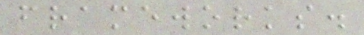frameworks.
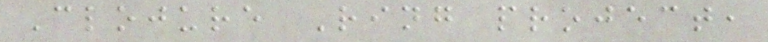Clojure Ring project,
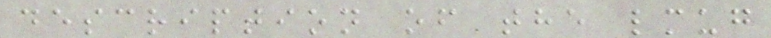description of the lmug
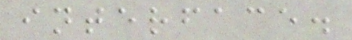interface.
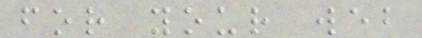for your web
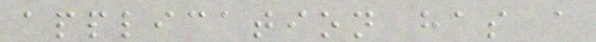application has a
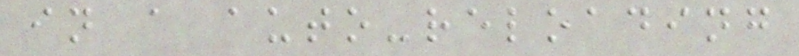in a auto-reloading
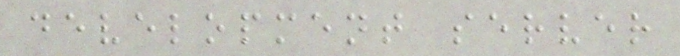development server
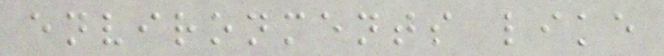environments like
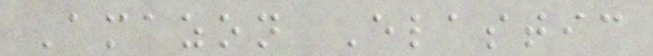Amazon Elastic
